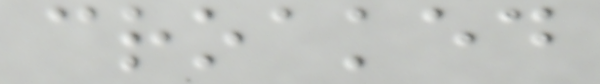croaked
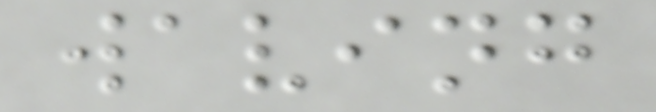waving
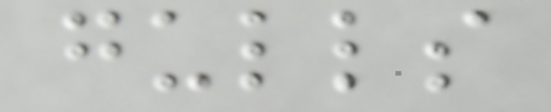gulls
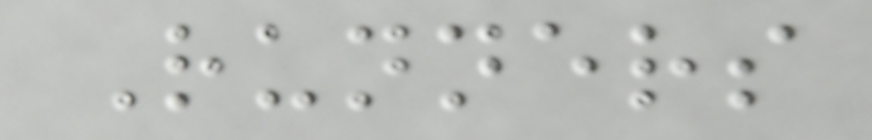Runners
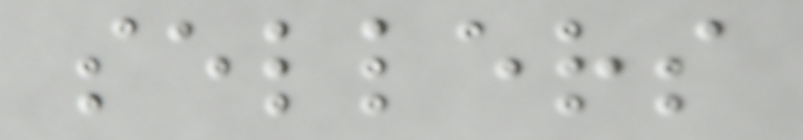sellers
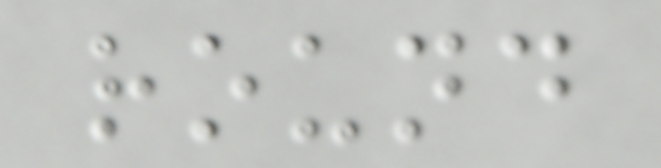round
